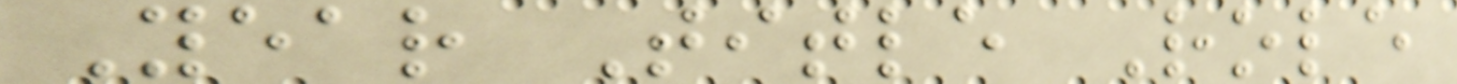Year Title Role
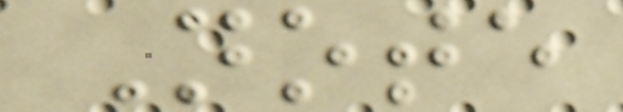Note
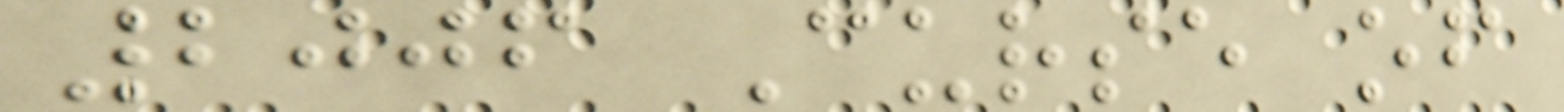2006 Curse of
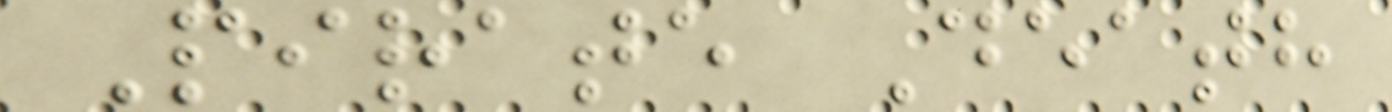Pirate Death
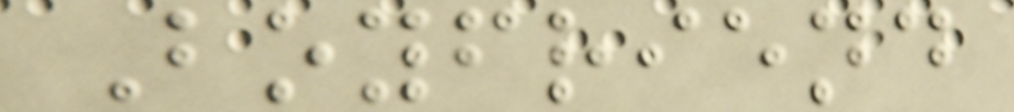Boyfriend
